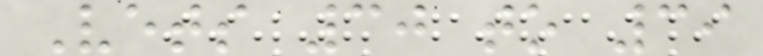Vets 30 to 39
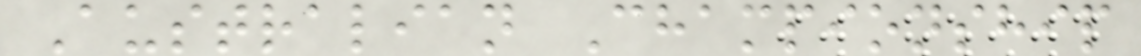Australian Championship
